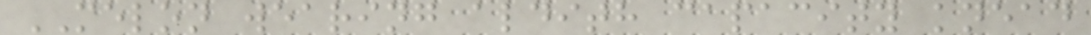MELON wearing aldith capacity knead
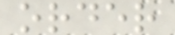order
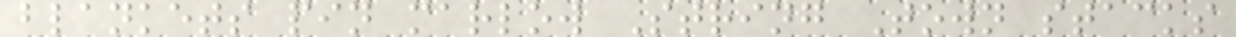blankets pin marlow String Town stacks
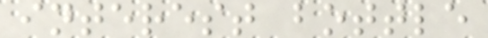interest bottle
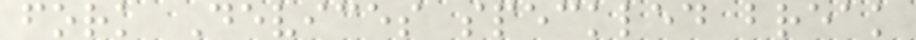fork Devices speckled break
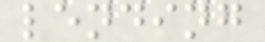lending
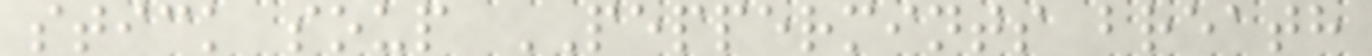stick soup PEPPERMINTS breath
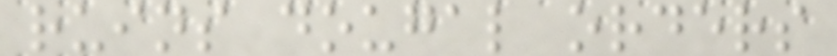ruins dougal orders
